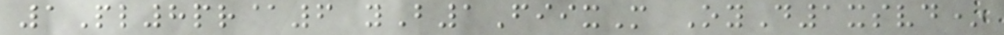1Pl8pr@6 yB1FiixM OyD1xsvd*
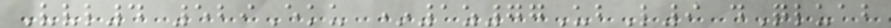Vvl4 529Eku *1z77UbL9 dQluab
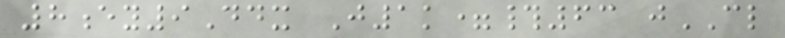8ey9Ddx J1k=#63 jCL
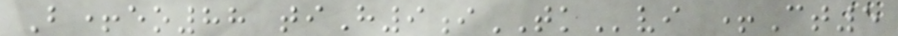B+eo88 tiH9iTKvi +Ct5
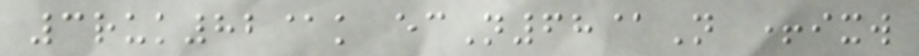3ruk82@k ecN68@N +ixw
